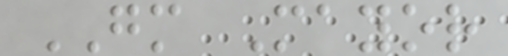GM Mayor
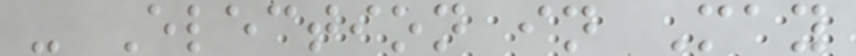- Election in May
